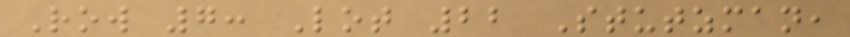Row 7: Lot 22 Stutzman,
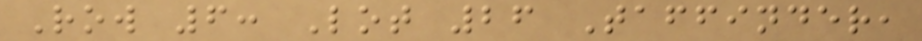Row 6: Lot 26 Taffinder,
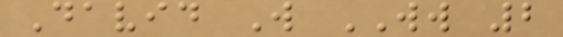David W WW 2
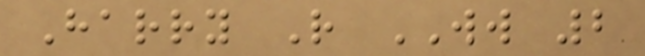Harry R WW 2
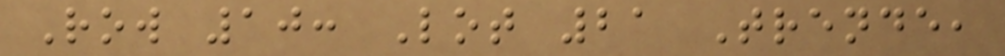Row 10: Lot 21 Trende,
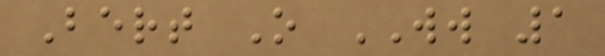Bert O WW 1
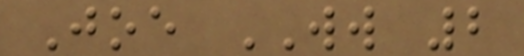Joe WW 2
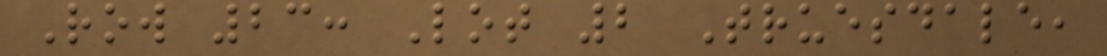Row 23: Lot 2 Truesdale,
